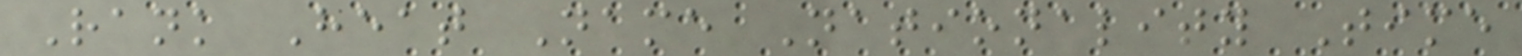Rank Heat Name Nationality Time
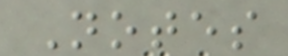Notes
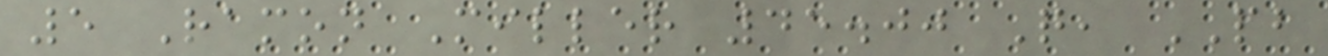5 Ramon Miller 45.00 Q, PB
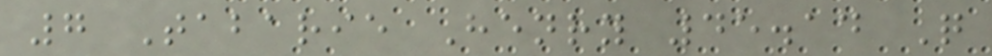7 Tabarie Henry 45.14 Q
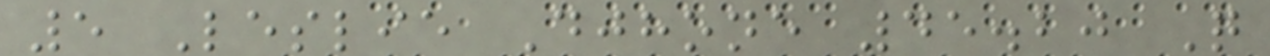5 Leslie Djhone 45.20 Q
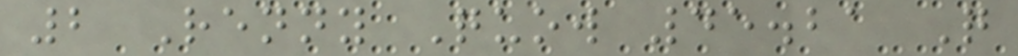2 Renny Quow 45.21 Q
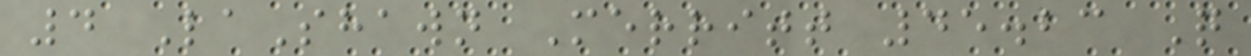4 LaShawn Merritt 45.23 Q
